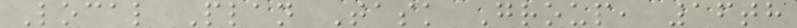Local Plan Task Group, 16th
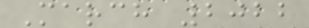March 2022
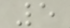5
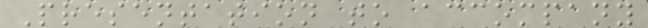Presentation to accompany
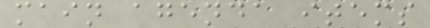main agenda items
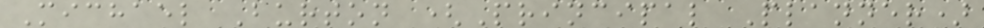Michael Burton (Principal Planner)
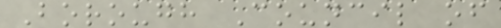Borough Council of
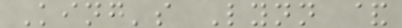King's Lynn &
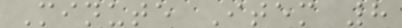Minute Item 8
